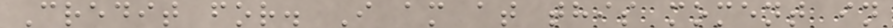Credit for. I am at this moment in
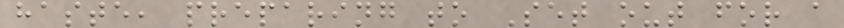haste, preparing to Set out for a
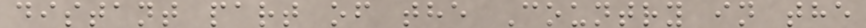distant part of the Country in the
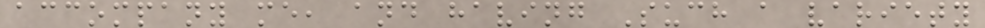accompany me, and having Such a variety
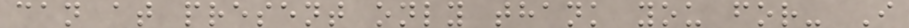can at present only thank you for- I
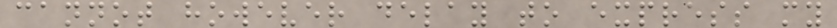cannot however delay to express my
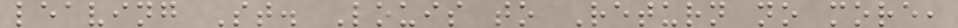leaving St. Louis to Return no more,
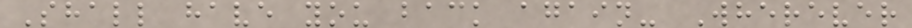Shall have you back again- Wherever
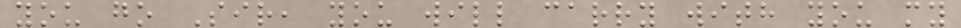you go Sir, you will carry with you my
